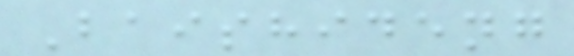Baishideng
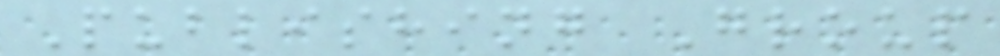Publishing Group
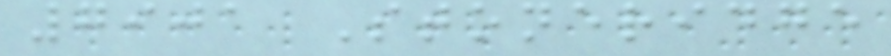7901 Stoneridge
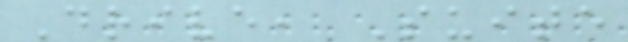Drive, Suite
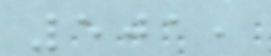501,
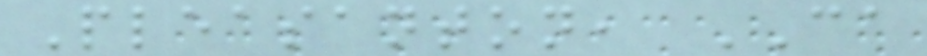Pleasanton, CA
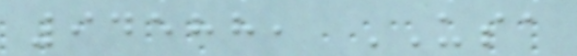94588, USA
